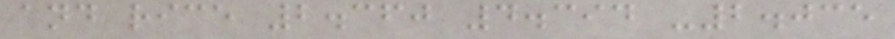and rice 2.360 4.394 -2.035
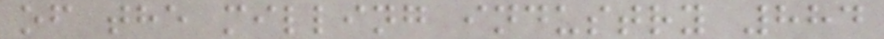of the milling industry 884
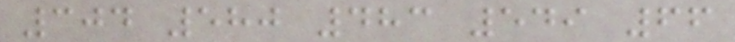304 580 483 549 66
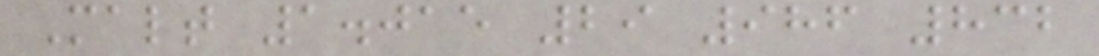Malt 1.015 29 986 832
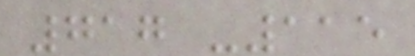717 -115
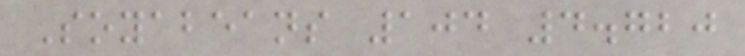Soyabeans 104 4.720
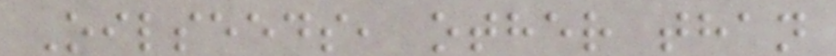Oilseeds, other than
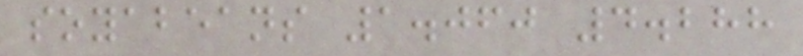soyabeans 1.060 4.288
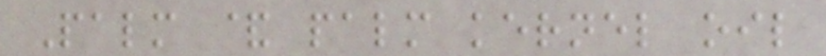Palm & palm kernel oil
